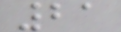21
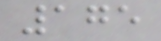175
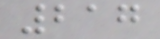217
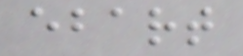ebart
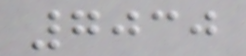7030
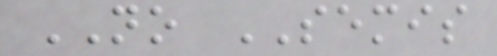NO SEMIS
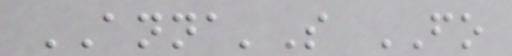ANNA'S FO
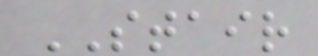STAIR
